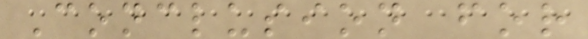Conclusion for
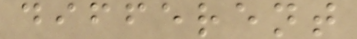different
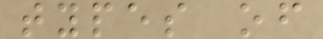types of
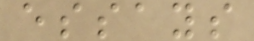essays
